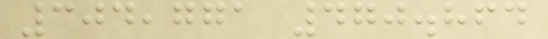304,771 470.864
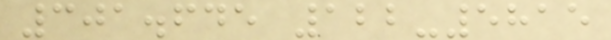301.645 122-5815
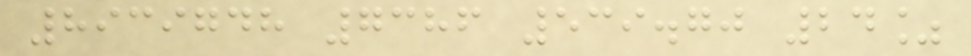8939748 7386 539.70 24%
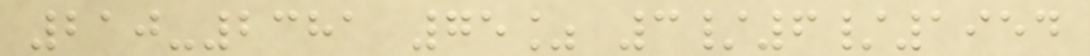210-2381 75% 3/6/1954
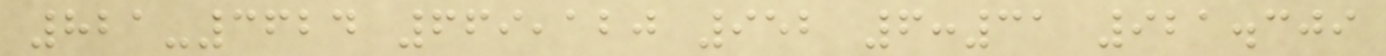821-3624 669,120 952 6:31 921.309
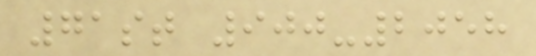71st 900-2058
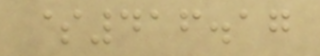$416.17
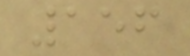156
